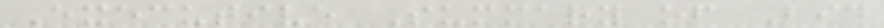Executive Summary of Bid
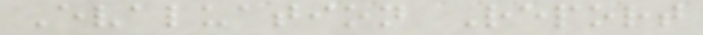Evaluation Report
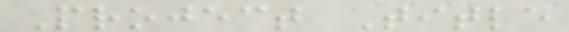Project Title
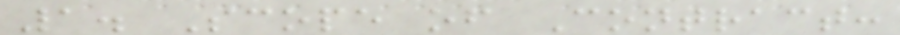1. Scope of Contract:
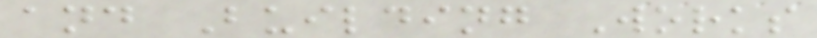and Building Works
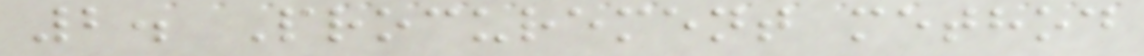2. Procurement method
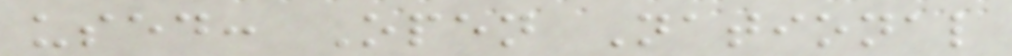used: Open National
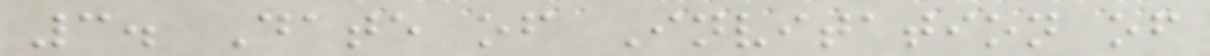3. Date of Invitation of
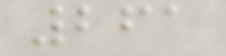261
